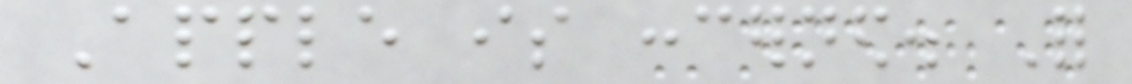Apple is concerned. For
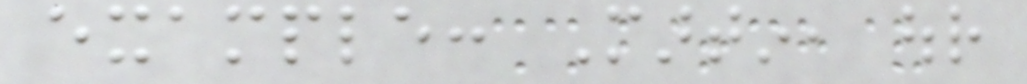example: Martin, our
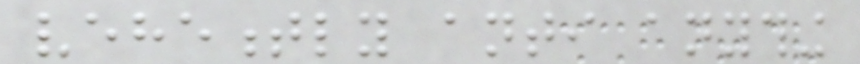vehemently anti anything
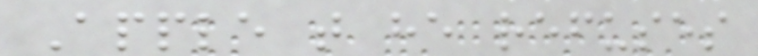Apple that he refuses
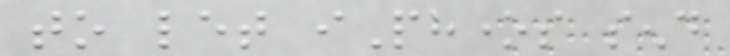to let iPhones send
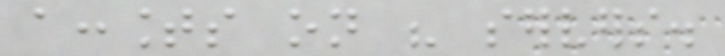accounts on his servers.
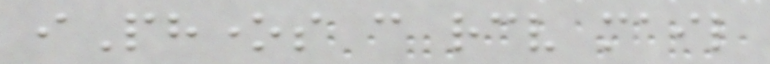iPhones can receive mail
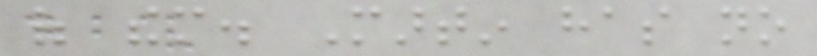of them. Martin has no
